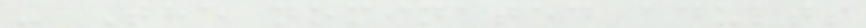- The nominated adults
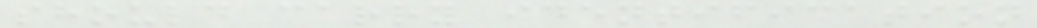should carry identification
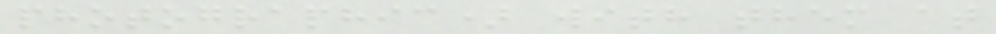photographic) with them at
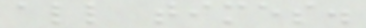all times.
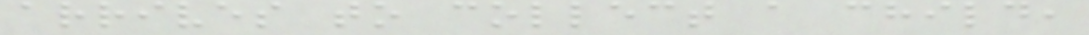arrives to collect a child,
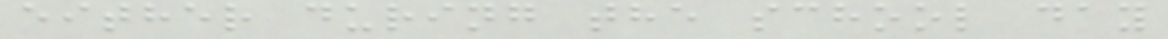either during the school day
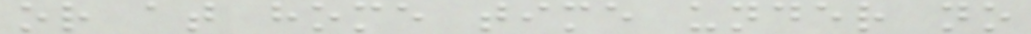or at home time under no
